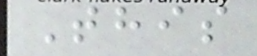This
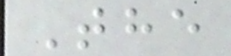The
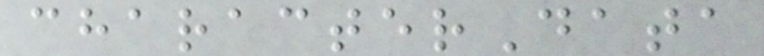characterData
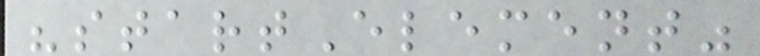"startElement"
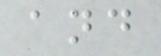and
